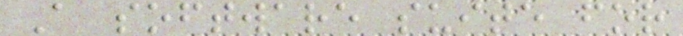A software suite for
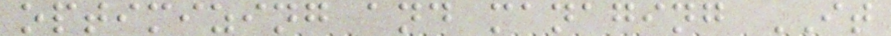optimizing and managing IT
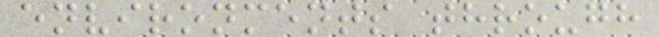environments through
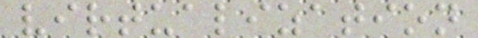virtualization
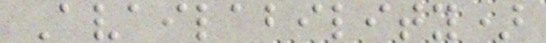Availability)
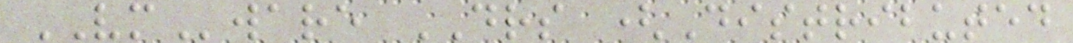VMware DRS (Distributed
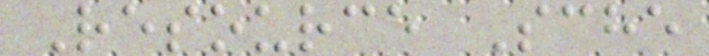Resource Sche
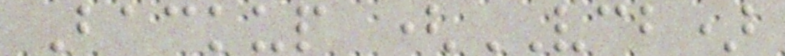Backup (VCB)
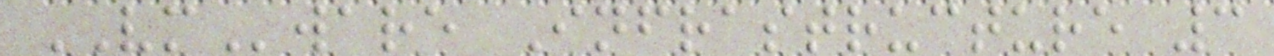VMware Infrastructure 3
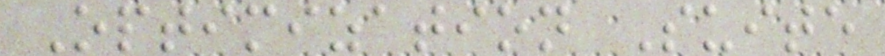Optimization Suite
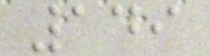149
